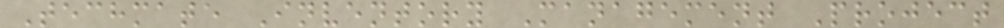Techmate Inventory Management Project
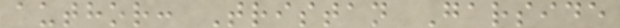author: Tristan Garside
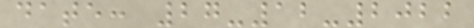date: 27-12-2022
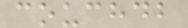couchdb
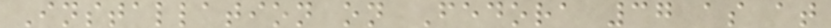Installation on Fedora 37 as at
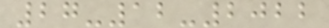27-12-2022
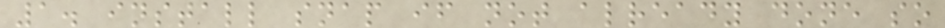1. install snap if not already done so
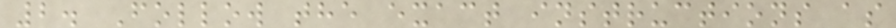2. Follow the exact instructions as
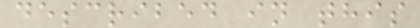described in this
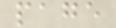page
